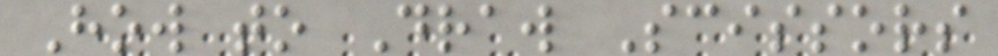How to Draw Scissors
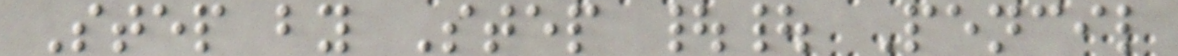Step by Step || Pencil
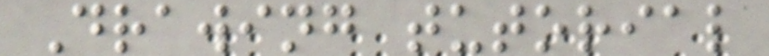Drawing tutorial
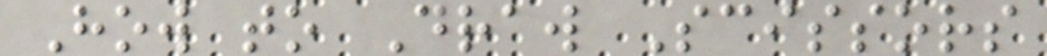How to Draw Scissors
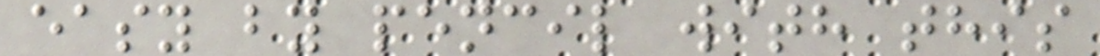easy by pencil with this
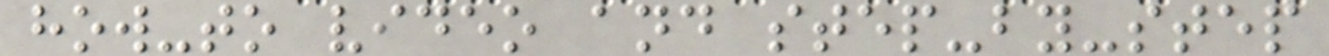how-to video and step-by-step
